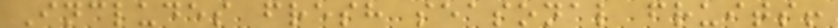Includes fresh seasonal fruits!
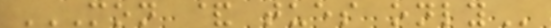MON & TUES ONLY
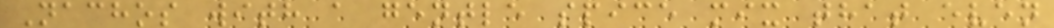Nachos with a gentle spice mix that even
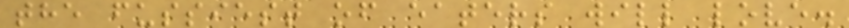the fussiest of eaters will love.
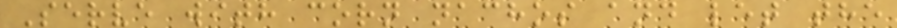Serve with corn nachos and let the
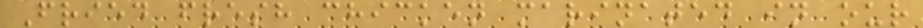Fried fresh chicken marinated in our
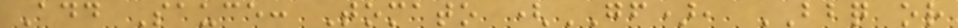Add Sauce: Tomato (GF), BBQ or
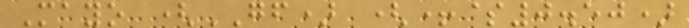Mayo (GF) (+$0.50)
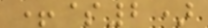+$2)
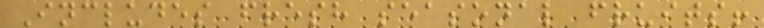Includes fresh seasonal fruits!
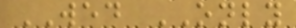WED ONLY
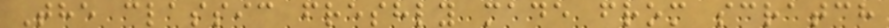The classic freshly made from scratch
